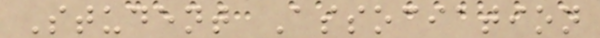Student Association
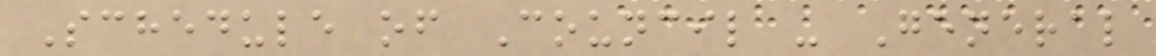Schedule of Council - General
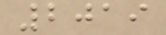2019
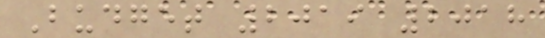Budget 2019 2018
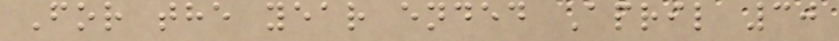For the year ended April 30
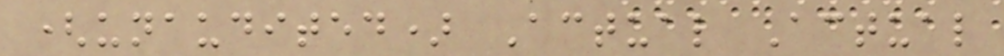(unaudited) Actual Actual
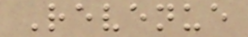Revenue
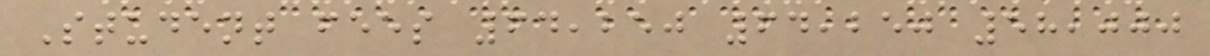Student fees 64,250 64,250 58,000
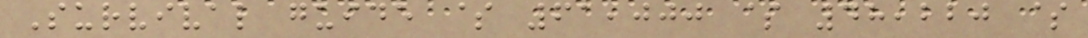Survival guide $ 61,000 $ 48,220 $
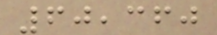60,360
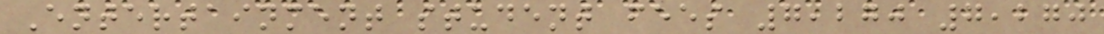Entertainment student fees 7,270 7,270
